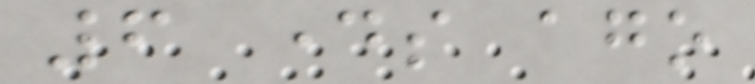6 days ago
